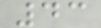43
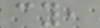cy,
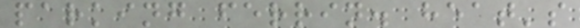parking ferrin. heat's
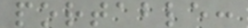portable:
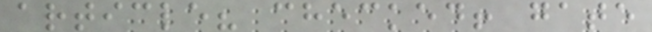article? checked! gate
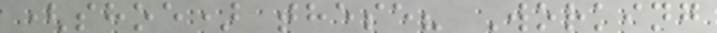(shoe) these? Working
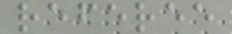referee
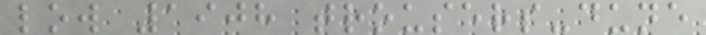low 1908 trousers-dune
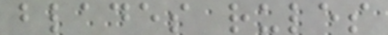blades rules
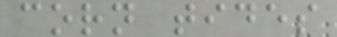corn tides
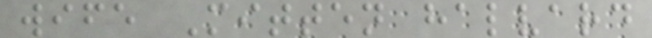wife Mitten halvard
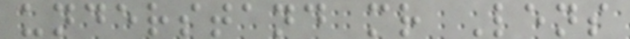understand mr Lens
